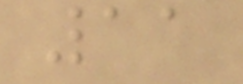11
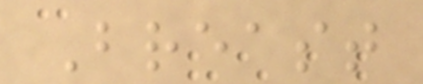Breast
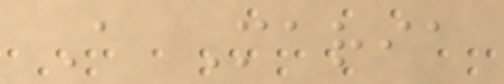A Maria
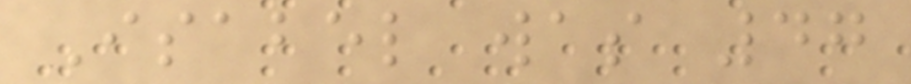Isabel was 47
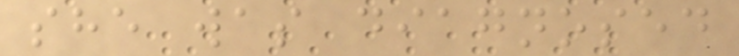she was diagnosed
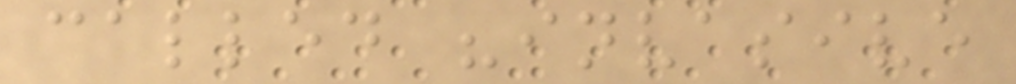called "invasive
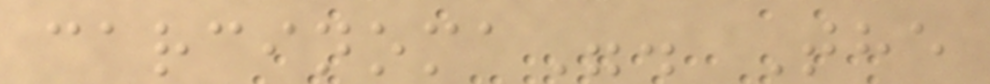carcinoma". The
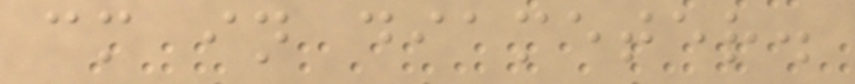cm in diameter.
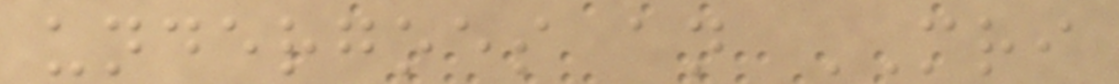undergoes an MRI
